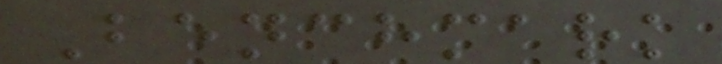Benchmark
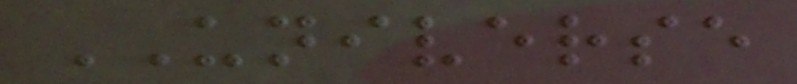UNIVERSE
